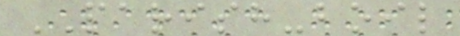PARISH-boil
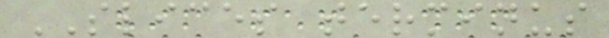SLICES terminus
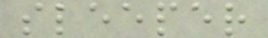sleeper
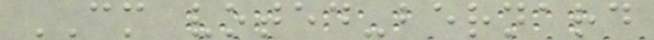CM voted-bernard
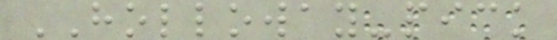HOLLOWAY-pick
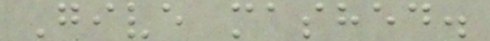Give mashed.
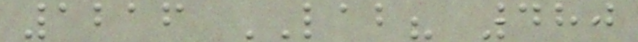1216 LAB? 480
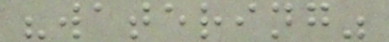"watering"
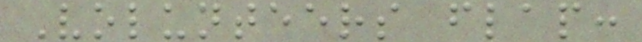Volunteers flap:
